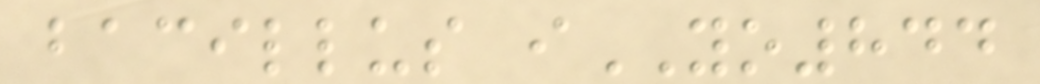bacillus iYO844
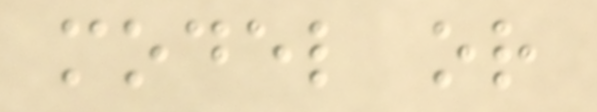model or
